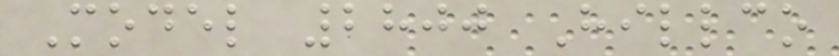Model 2800 Hillco
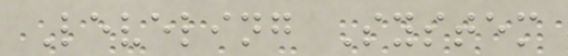Leveling System
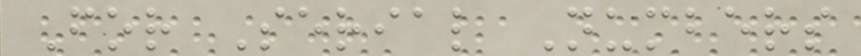For Serial Numbers
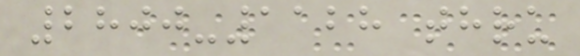2800-1128 thru
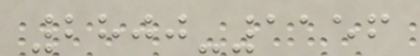2800-1156
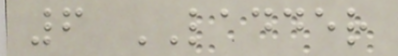6 LADDER
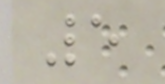5
